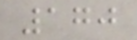170
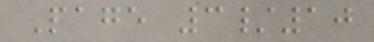Page 3/10
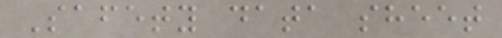Safety data sheet
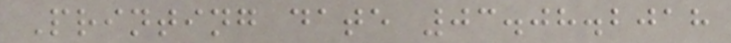Printing date 03.08.2018
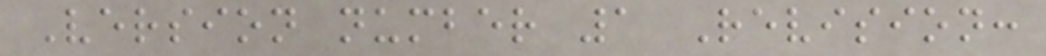Version number 1 Revision:
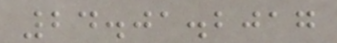24.01.2017
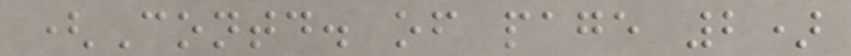(Contd. of page 2)
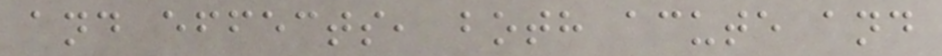and effects, both acute and
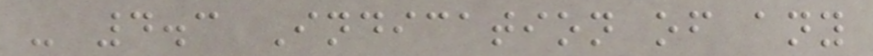- 4.3 Indication of any
